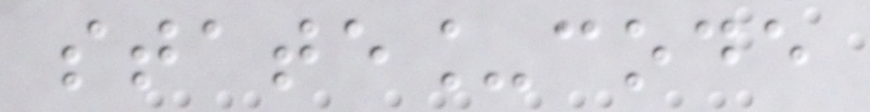state_code
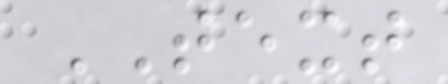TEXT
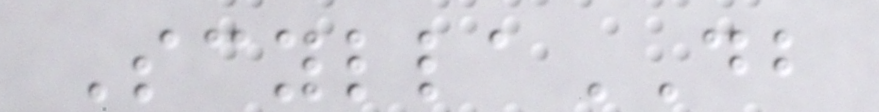ScyllaDB
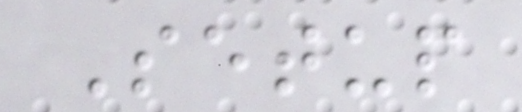Setup
